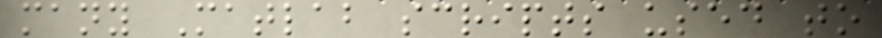many Matlab scripts used to
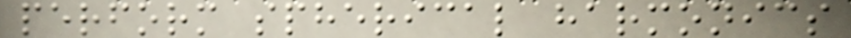perform spherical harmonics
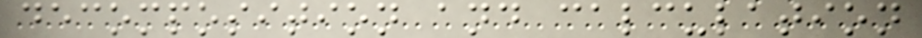decomposition and calculation
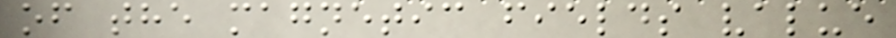of the magnetic fields value
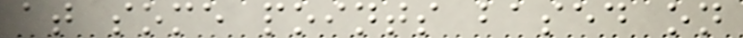at some points based on
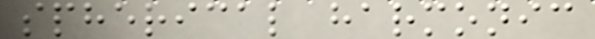spherical harmonic
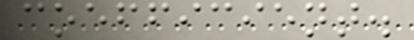coefficient.
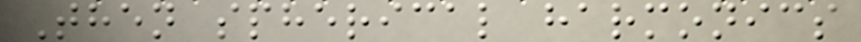Then spherical harmonics
